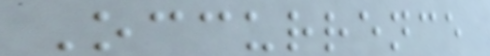Occurrence
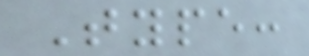Type:
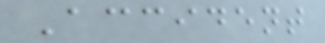Accident
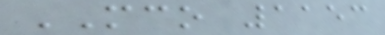MCO 1153
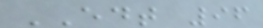EDT 96
